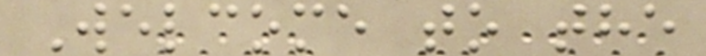Welcome to the
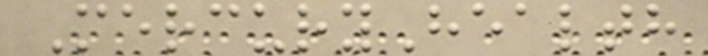MercuryHealth
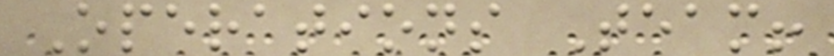Operations Team!
